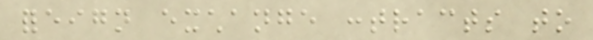foreign exchange contracts to
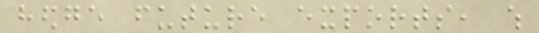hedge future exports, which
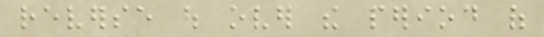reverse out over the period of
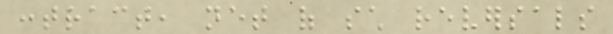contract, net of such reversals
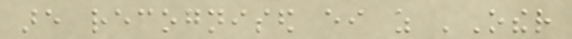are recognised either as 'Other
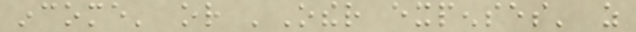income' or 'Other expenses' as
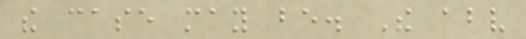the case may be. The above
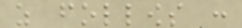as follows :
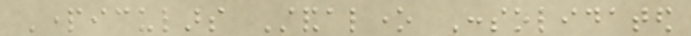Particulars Standalone Consolidated
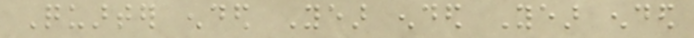Quarter ended Year ended Year ended
